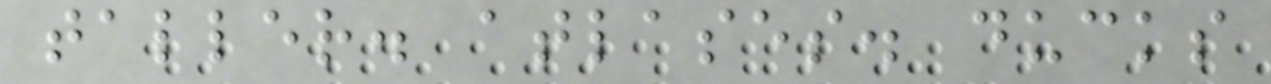taller. atlases. ducks
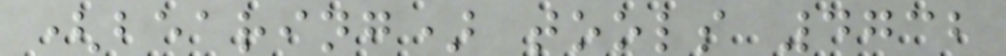(bearing) tools 4732
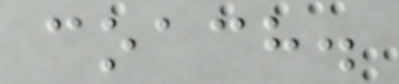coach.
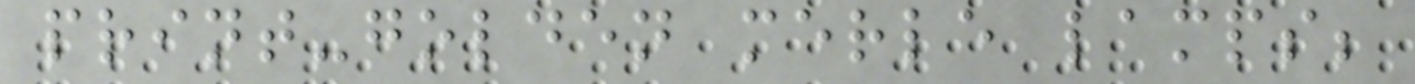print-golden merle lamps;
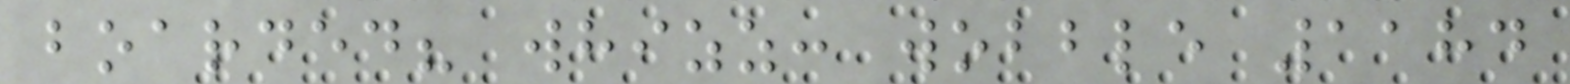boarded? whizz: wobble 1184
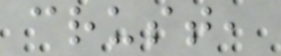crust,
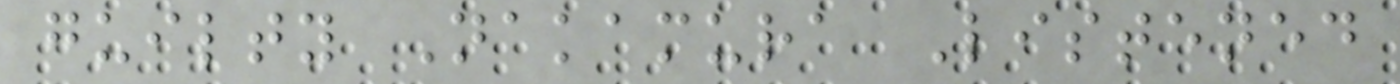guilty Nakamura Listened
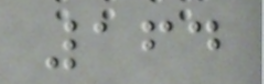164
